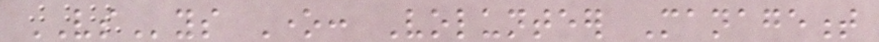VSys One: Volunteer Management
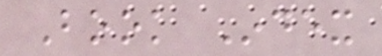Book Index
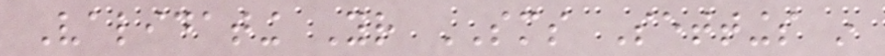Validating Your SMS Settings in
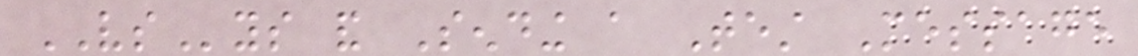VSys and Sending a Test Message
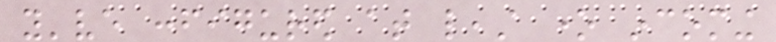you've configured at least one incoming
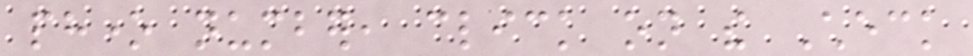phone number, click on the Check
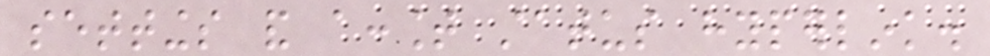settings and account status hyperlink.
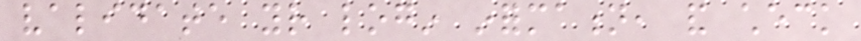validate your login information, and check
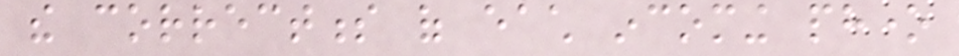the correctness of each incoming phone
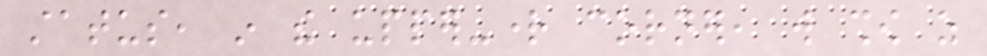status, in the upper-right corner, will show as
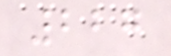227
